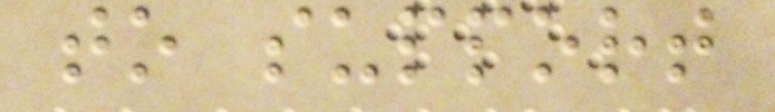to support
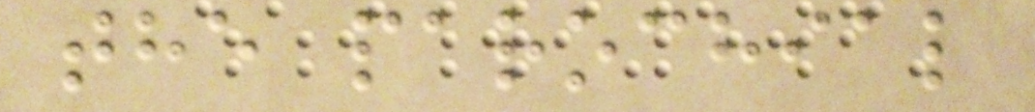the parochial
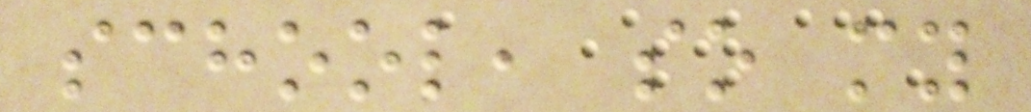school, so my
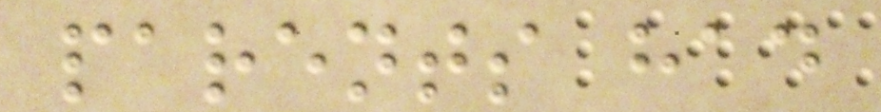parents had
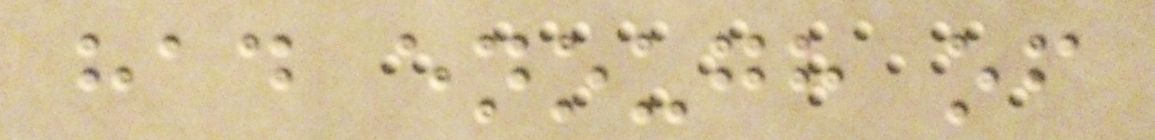had enough of
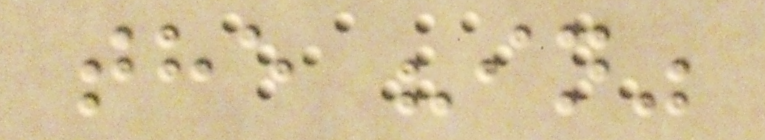the "in"
